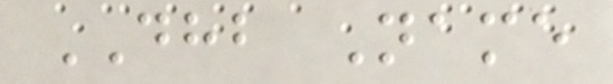DHB Name
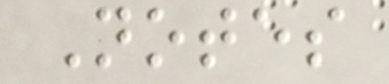Notes
